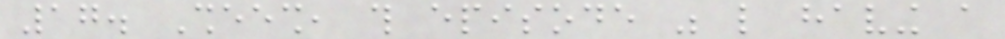17. Sheesh, this episode was like having a
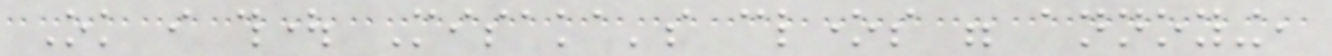Ok i thought Misaka's clones were annoying,
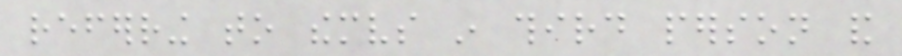referring to themselves in third person and
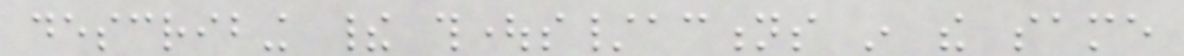describing their thoughts/actions in the same
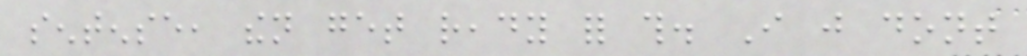sentense, then get ready for this. I just dont
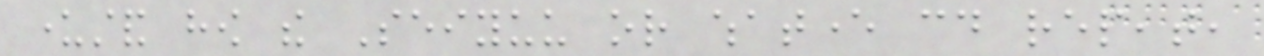understand how the Seiyuu or whatever could repeat,
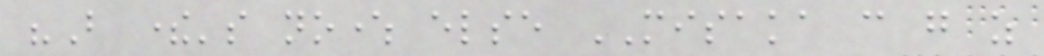"But there's nowhere else MISAKA can go as
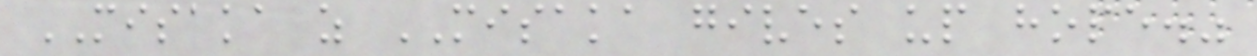MISAKA as MISAKA gives up hope."
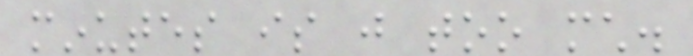minutes is just too much.
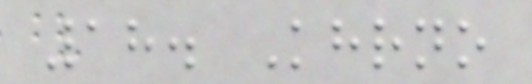18. Khrno
